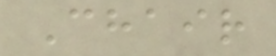Chair
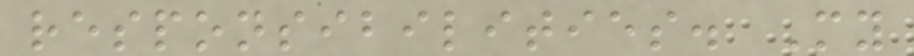responsibilities. My
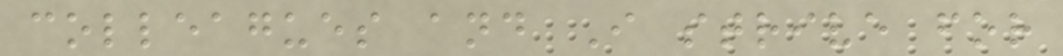colleagues and I strive for
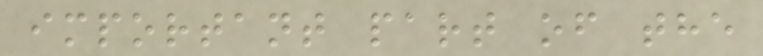important part of the
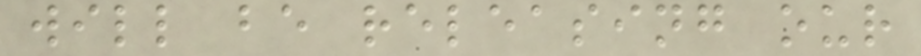will be releasing our
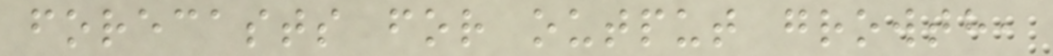forecasts for output growth,
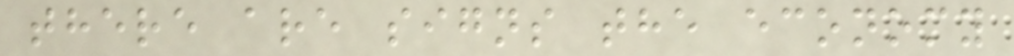there are signs the economy
